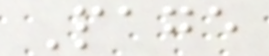Page
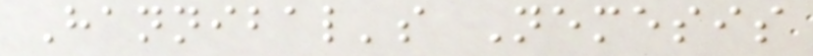Hannibal's Nemesis
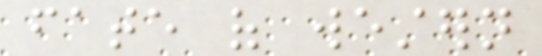fate of western
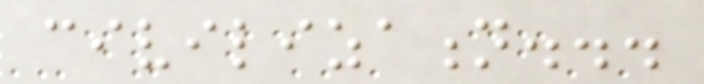civilization...
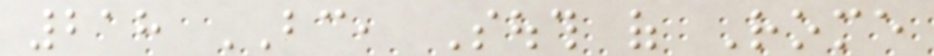218 BC, South of Rome
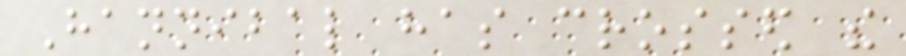Hannibal has crossed the
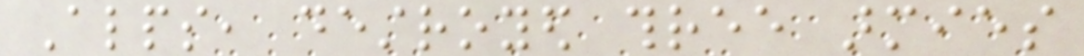Alps, destroyed three armies
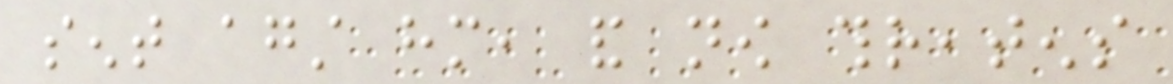sent against him, and now threatens
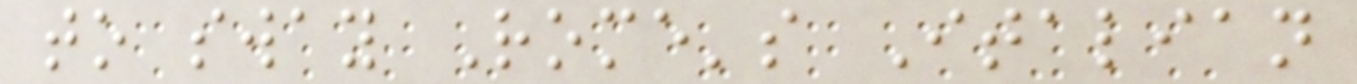to sway Rome's Italian
